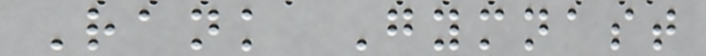Rank Gymnast
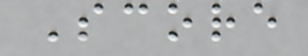Score
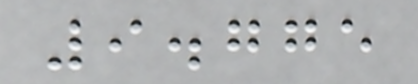9.775
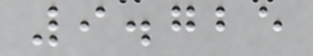9.725
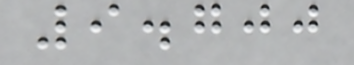9.700
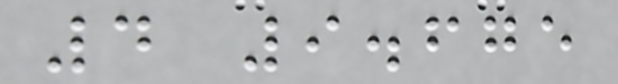4 9.675
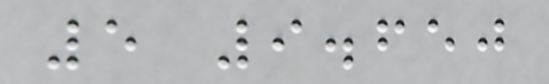5 9.650
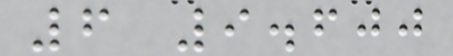6 9.600
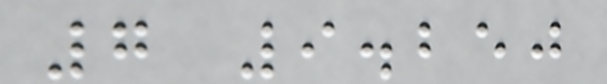7 9.250
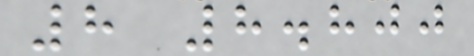8 8.800
